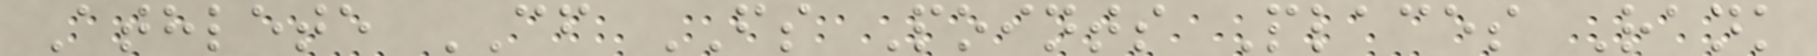Athlete CF FS Points Places Rank
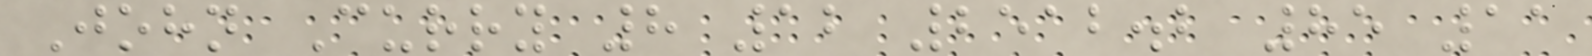John Curry 8 12 2512.2 85 11
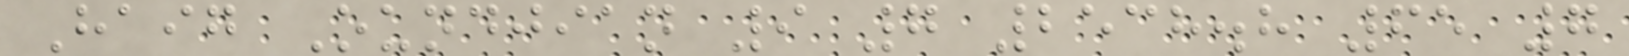Haig Oundjian 9 7 2538.8 65 7
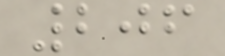206
